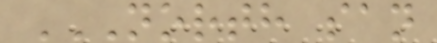NORTH SAN
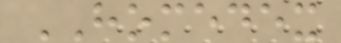HOMEDEX
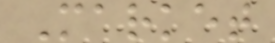Market
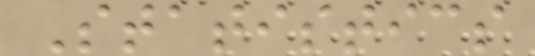Statistics
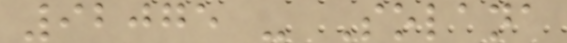92075 - Solana
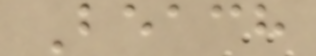Beach
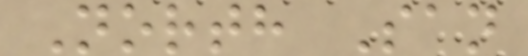North San
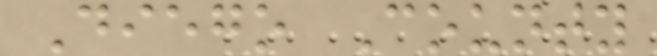Diego County
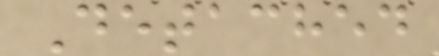Detached
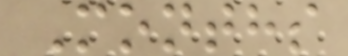Months
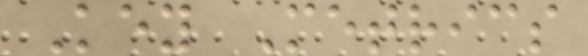Key Metrics
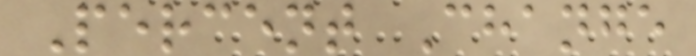Percent Change
